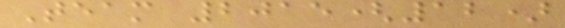Team 2015(12)
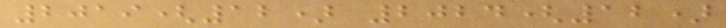2019(12) 2024(12)
